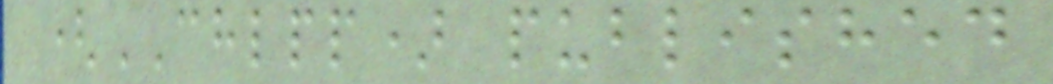(CHLPP) published
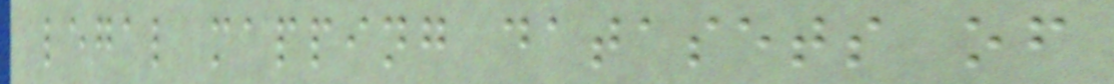legal mapping datasets of
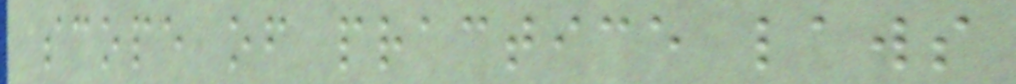scope of practice laws
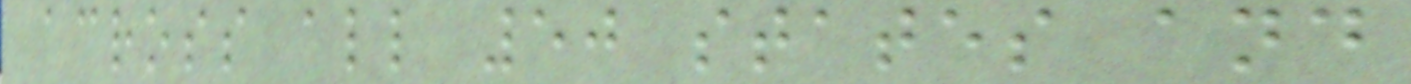across all 50 states and
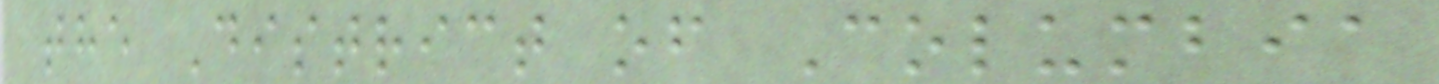the District of Columbia
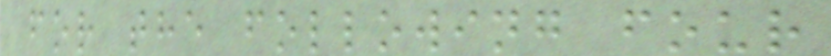for the following four
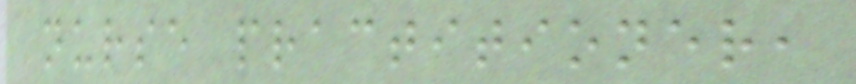nurse practitioner,
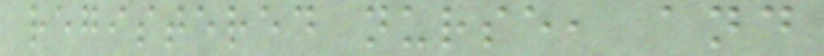registered nurse, and
